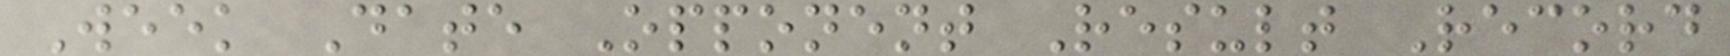Week Date Opponent Result Record
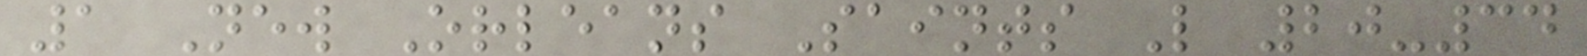1 New Orleans Saints L 20-34
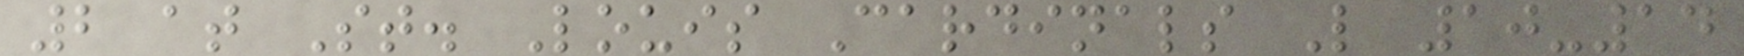2 at St. Louis Cardinals L 10-14
